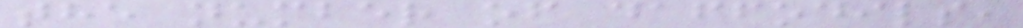the number of daffodils,
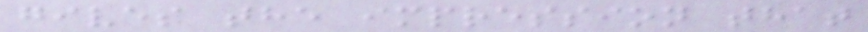gives the impression that
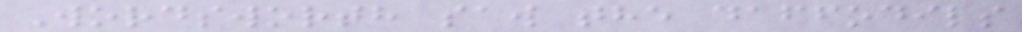Wordsworth saw the daffodils
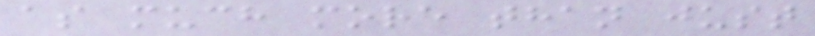as much more than just
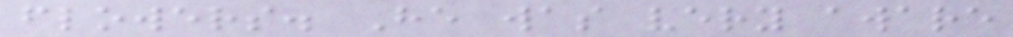flowers. He was very aware
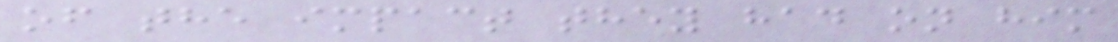of the impact they had on him
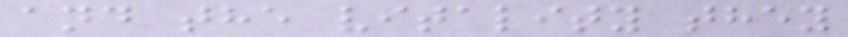and the vitality they
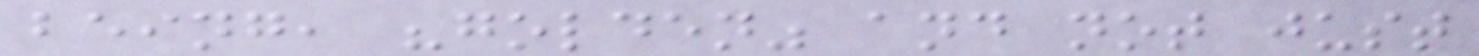being, "golden" and not just
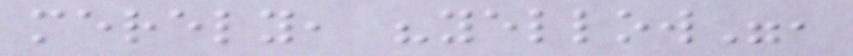merely, "yellow",
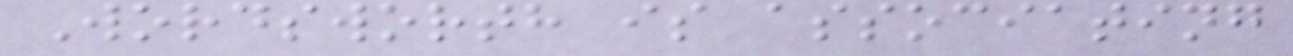Wordsworth is associating
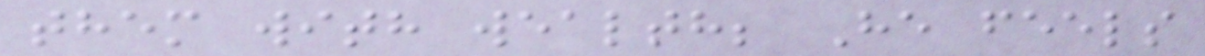them with wealth; He feels
